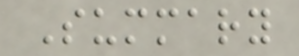Summary
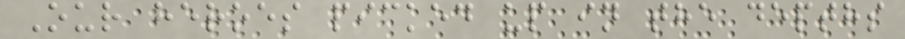Our heroes picked up in the depths
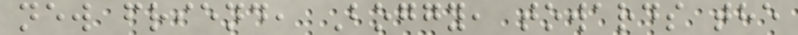new friend, Boggy, towards the
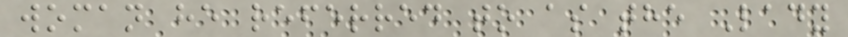woman he referred to as the Lady
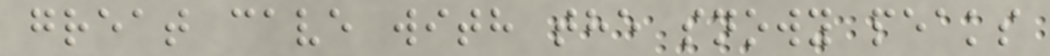great cave with the snowy peaks
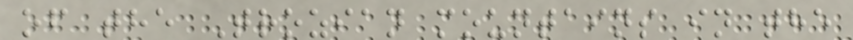of the Trozian mountains in the
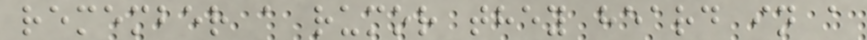remember a rumor they heard in a
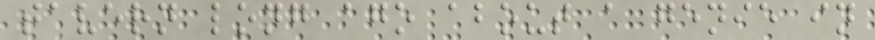tavern long ago about a genie in
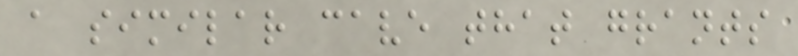a similar cave that grants
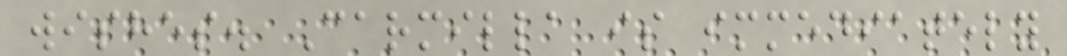wishes. Carmilla is immediately
